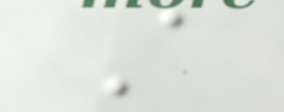A
